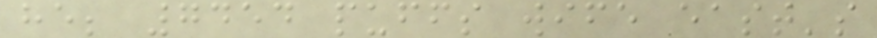he; 7454 puffs wife east's
